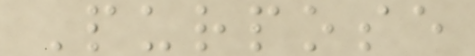Purpose
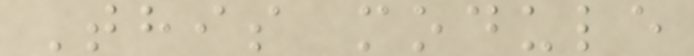This module
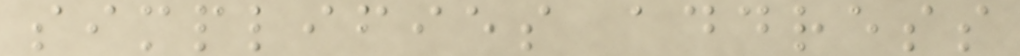simplifies address
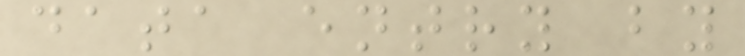data entry by
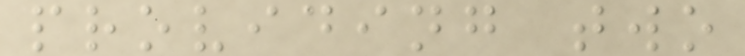providing two
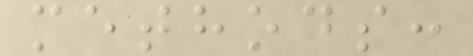methods:
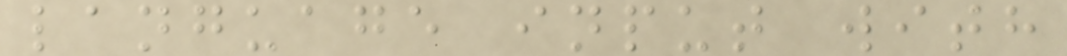language input with
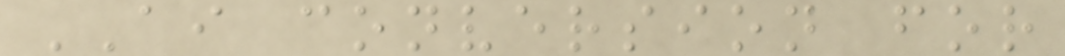AI conversion for
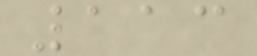113
